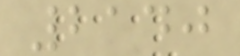2140
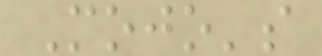Mojo's
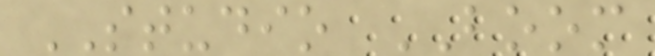STUDIO BOOM
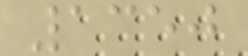1350
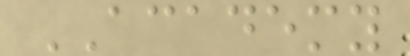ACADEMY
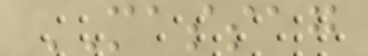MASSAG
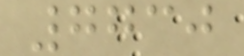7730
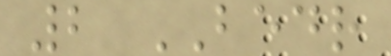2 BEDR
